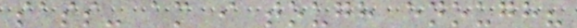sass- am i tough enough?
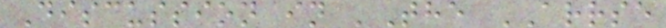Discussion in 'The ARRSE
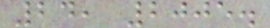24, 2005.
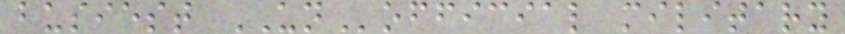busiest UNofficial military
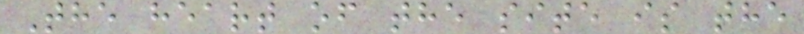The heart of the site is the
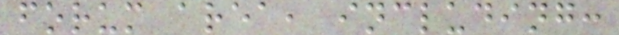forum area, including:
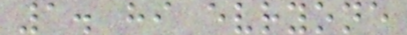1. hi evryone
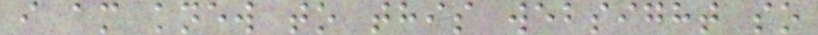i am knew to this websight so
